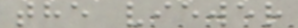the viewer
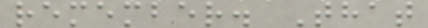remember. That
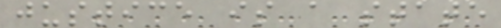justice is a state
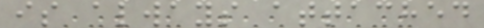is always attached
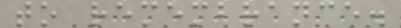to remembrance.
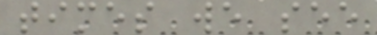times we see
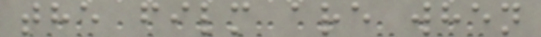the film are when
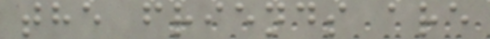the friends are
